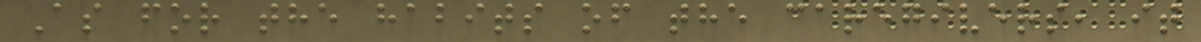As for the habits of the caregivers, it
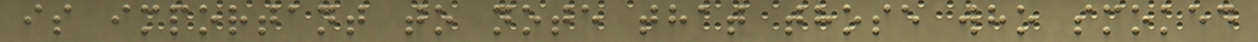is important to note that those who smoked
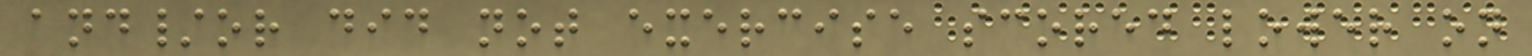and/or did not exercise scored lower on
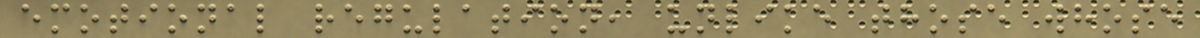emotional regulation, unlike those whose
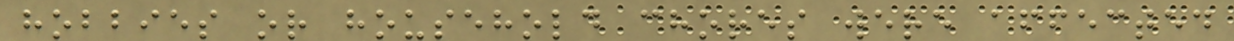hobbies or household chores were affected
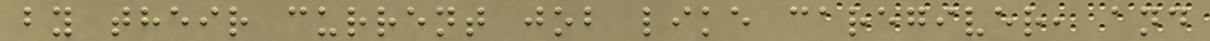by their current job like caregiver, and
